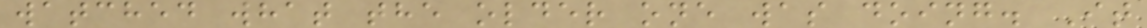watched what the older one was doing. It
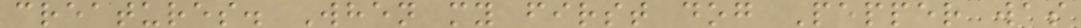creatures. When my first dog Pepper was
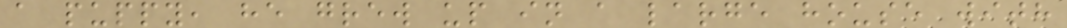a puppy, he grew up in a large house with
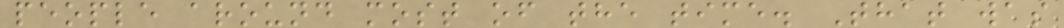people around most of the time. That was
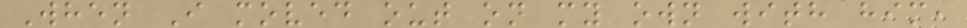When I moved out on my own with him,
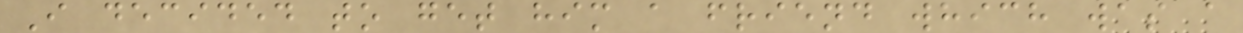I decided to get him a friend which was a
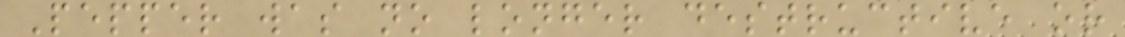Pepper was no longer destructive or
